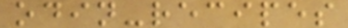odin-recipes
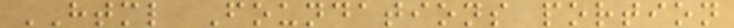HTML Foundations portion
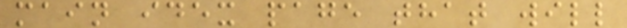main idex page that will
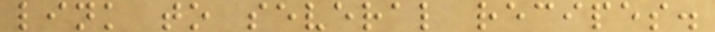link to several recipes.
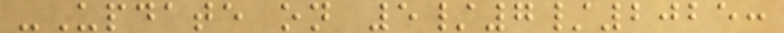-Update on 5/7/2025:
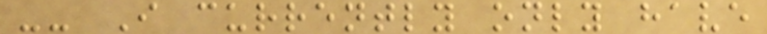-- I currently only have
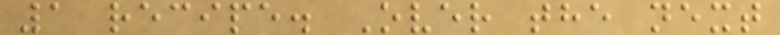1 recipe. Over the next
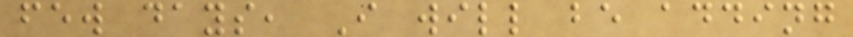few days, I will be adding
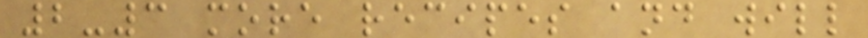2-3 more recipes and will
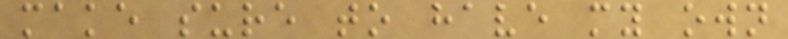make sure to have my own
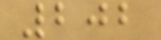202
